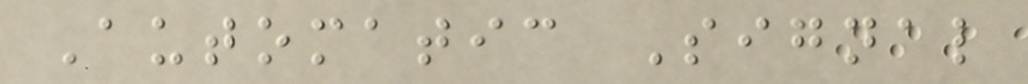Automatic Signal
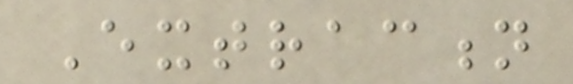Extraction
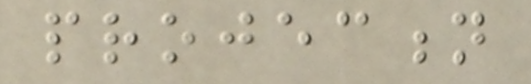projection
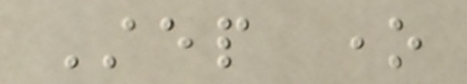Step one
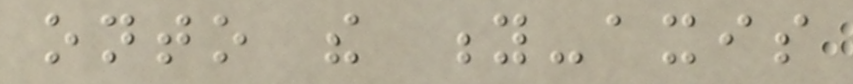onto the y-axis
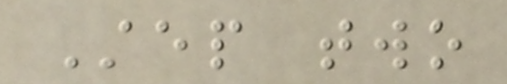Step two
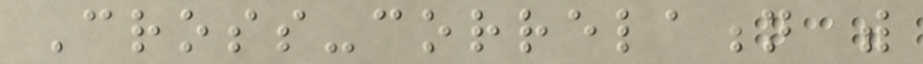Cross-correlation with
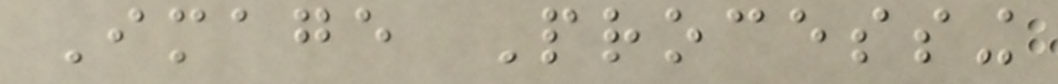Image Processing
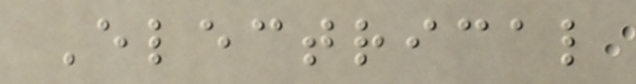Electrical
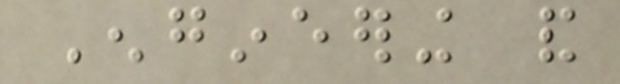Engineering and
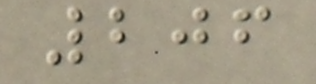206
